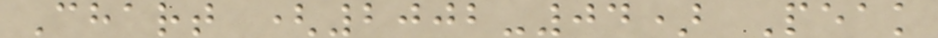Chart (2002-04) Peak
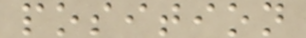position
